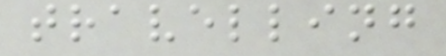travelling
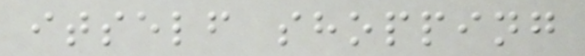itself shopping
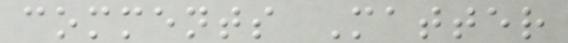comments Matter
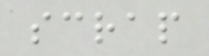scrap
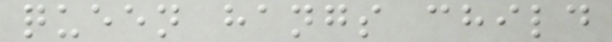queen hangs child
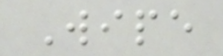Wipe
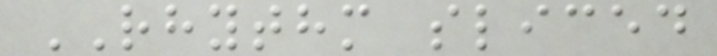RHYTHM sliced
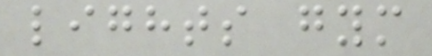lights gym
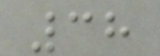38
